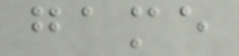game
